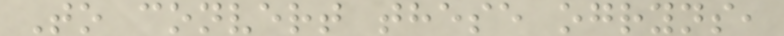To convert these ogryns,
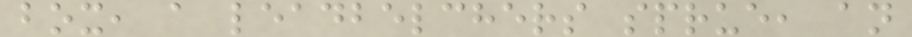box, a leadbelchers sprue, an
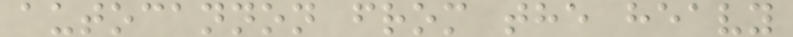autocannon from the heavy
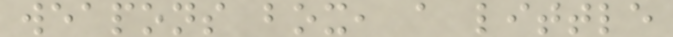weapons box, a little
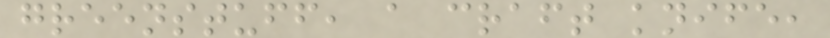greenstuff, a craft knife,
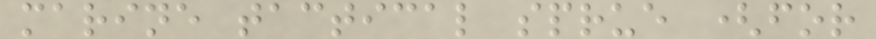marine tactical sprue (for
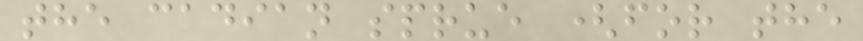the cadian sprue (for the
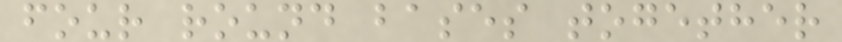four round bases together
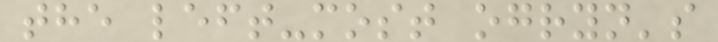the left-most ogryn's
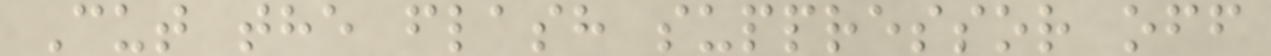Cut the flash suppressor off
